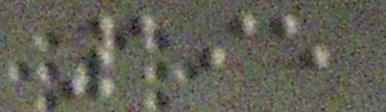195
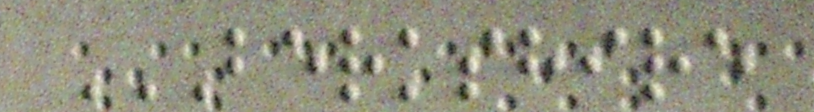BERKSHIRE
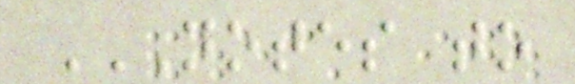NOTES TO
